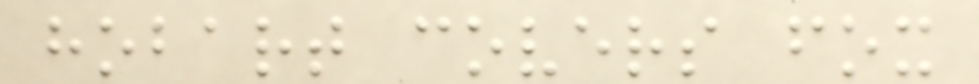hobart covers fox
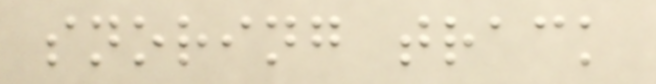snoring track
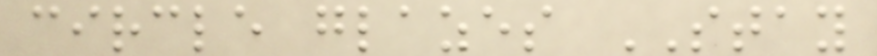circle glazes STAY
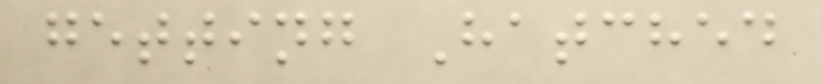getting Hatched
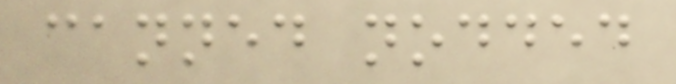canned nodded
